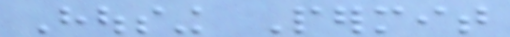Housing Permit
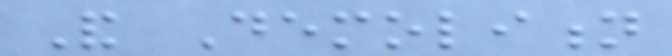And Demolition
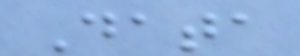Data
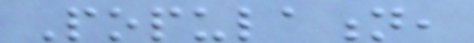Population,
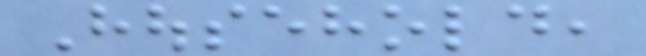Household,
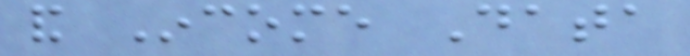and Income Data
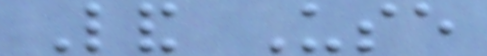Land Use
